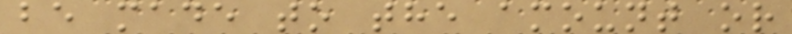be made to the amount or
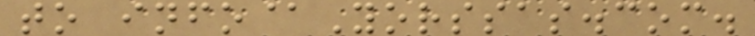to info@Yorssas.com.
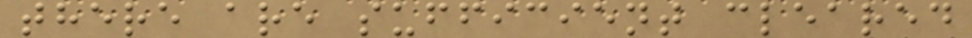there are sufficient cleared
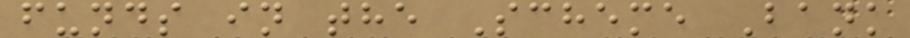funds in the Scheme Bank
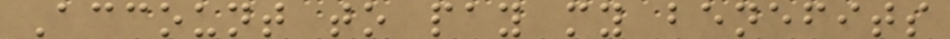Account to pay my benefits
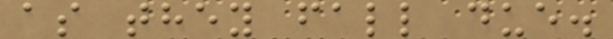as they fall due.
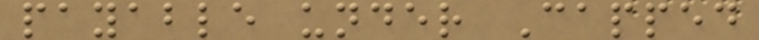payable under Capped
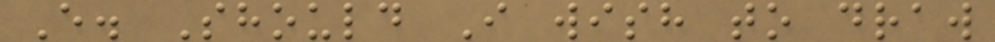E. Should I wish to draw
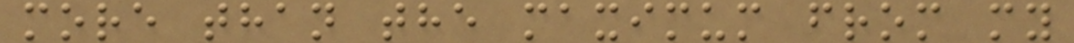more than the maximum from my
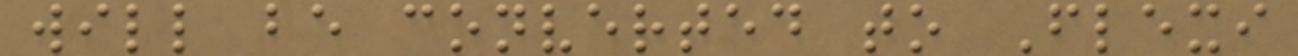will be converted to Flexi
